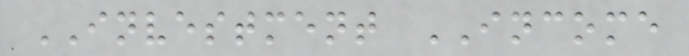INVESTMENT INCOME
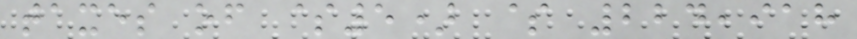taxes of $5) $ 224,918
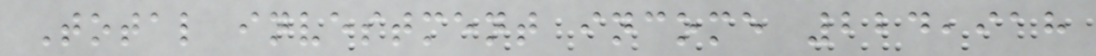Total investment income 224,918
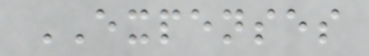EXPENSES
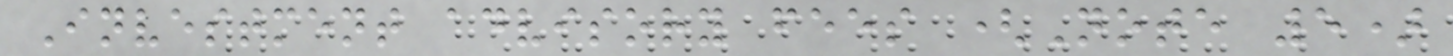Investment advisory fees (Note 5)
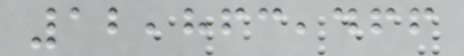12,863,466
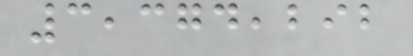3,374,292
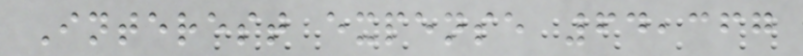Interest expense 64,367
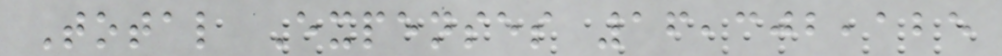Total Expenses 16,302,125
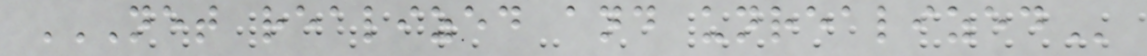NET REALIZED AND UNREALIZED
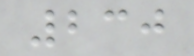230
